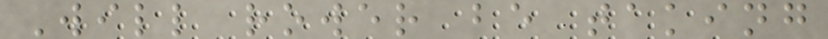Will rower be taking
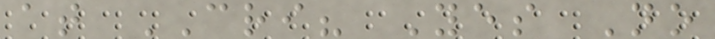at CRI? Yes No
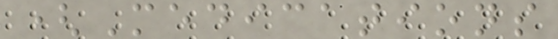(Medications
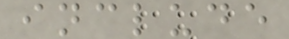include
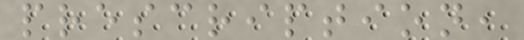prescription,
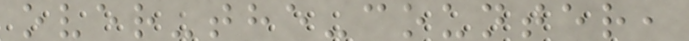over-the-counter,
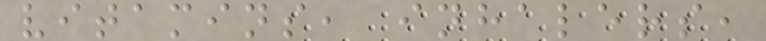vitamins, inhalers,
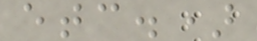etc.)
